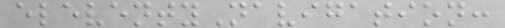eleventyNavigation:
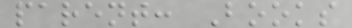parent: Books
